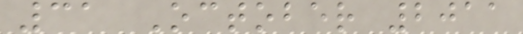31 October 2011
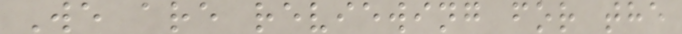We are reviewing for the
